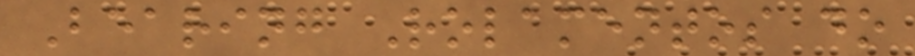Bearing Rolamentos do
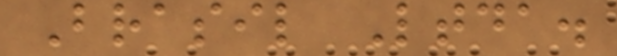Brasil Ltda.
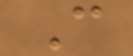C
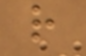r
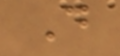D
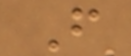F
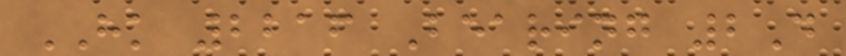HK 2216 Bearing 2D
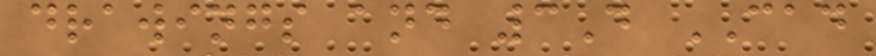drawings and 3D CAD
